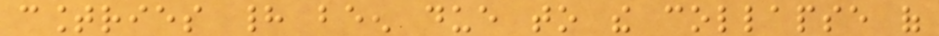countries had been due to the collapse of
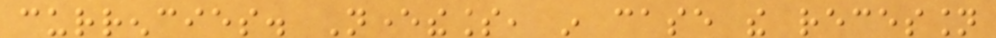currencies. Nevertheless, in case the recession
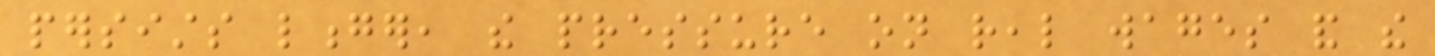persists longer, the pressure on real wages and the
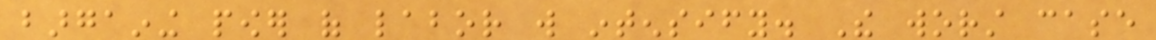bargaining power of labor will intensify. The worst case
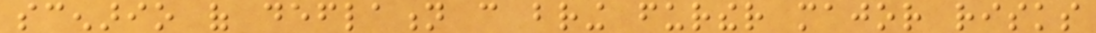scenario of deflation can bring further major risks
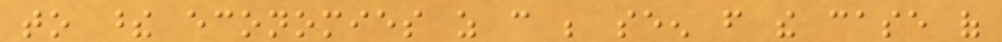to these economies as can be seen from the case of
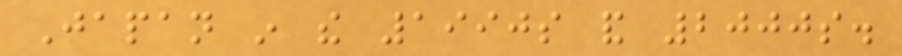Japan in the 1990s and 2000s.
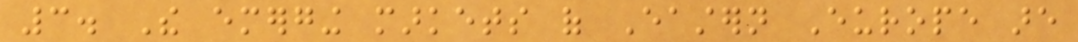3. The emerging markets of Eastern Europe are
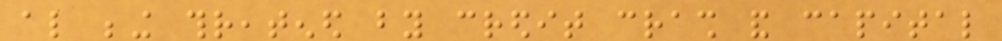also being threatened by credit crash and capital
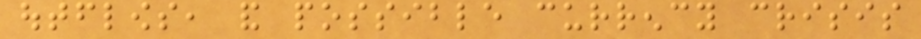outflows, and possible currency crisis
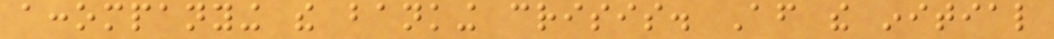accompanying the banking crisis. After the initial
